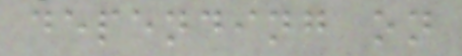depending on
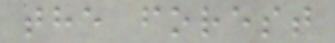the forest
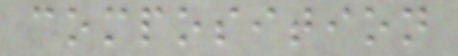composition
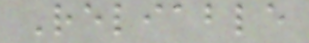Reliable
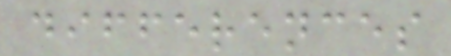differences
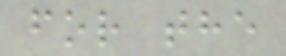for the
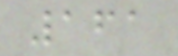161
